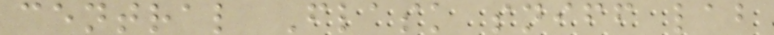central Flask sniff lab
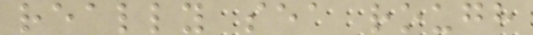really sea rough
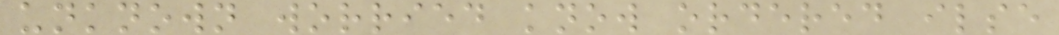unknown worried know ordered ilse
